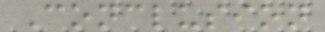Conclusion
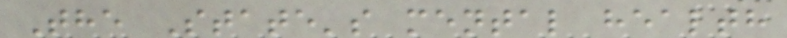The State's mental health
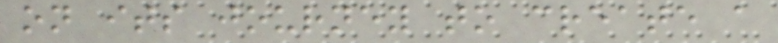on its journey to create a
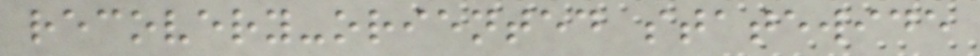recovery-oriented statewide
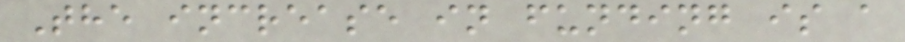The increase in funding is a
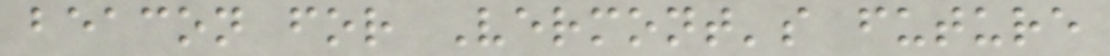beacon for Vermont's future
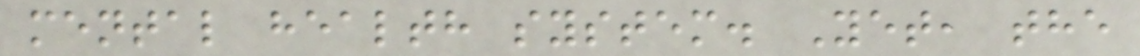mental health system. Yet, the
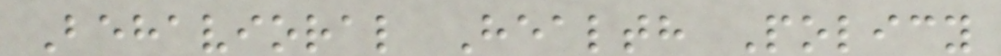Behavioral Health Policy
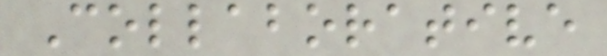Collaborative
